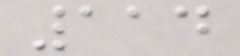114
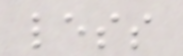less
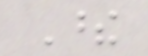These
